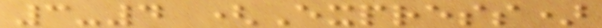3-4 (Express)
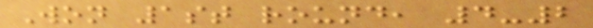Won 1st round, 4-2
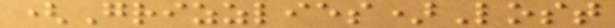(Grizzlies)Lost
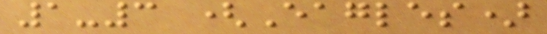1-3 (Eagles)
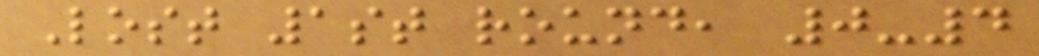Lost 1st round, 0-4
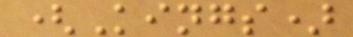(Kings)
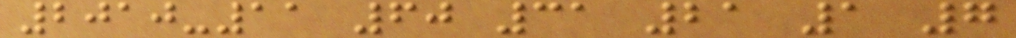2010-11 60 31 21 1 7
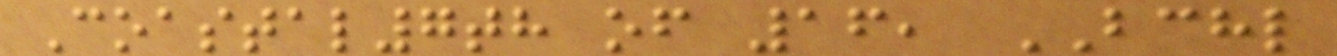Coastal7th of 16, BCHL
